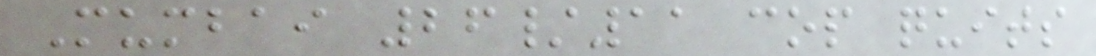Mumbai 26/11 cop quits
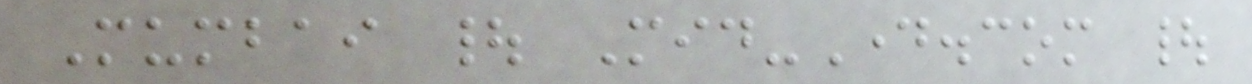Mumbai | Mid-Day.com |
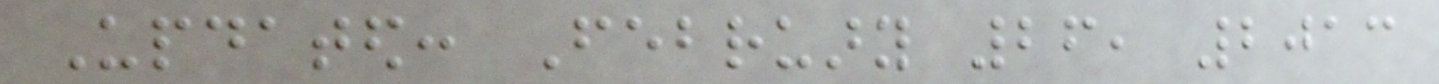Updated: February 26, 2013
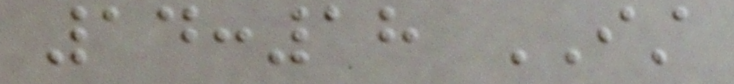14:18 IST
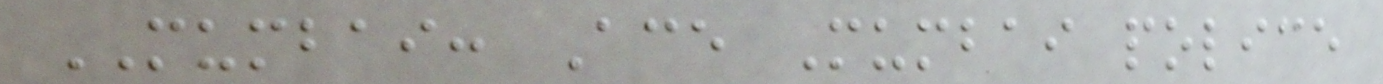MUMBAI: Ace Mumbai police
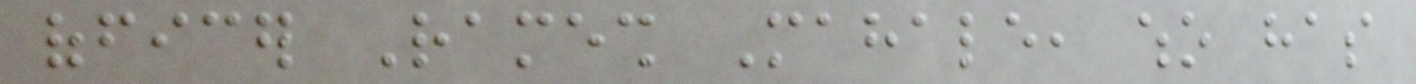officer Ramesh Mahale, who has
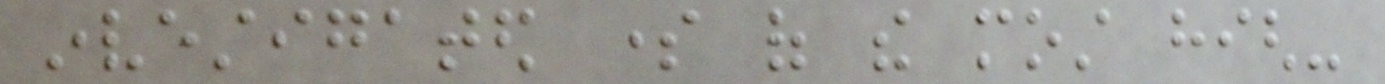investigated some of the most high-
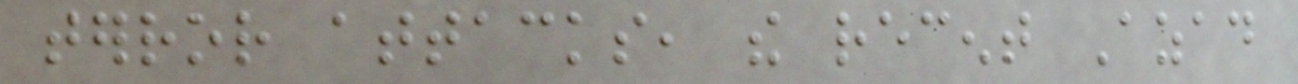terror attacks, the recent Azad
